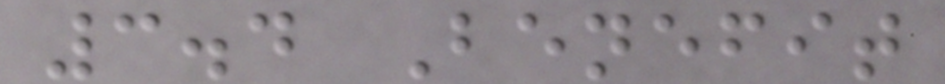3.4 Benefit
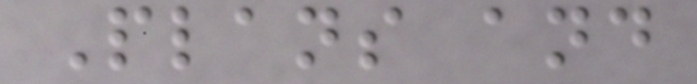Plans and
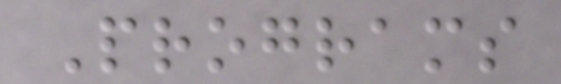Programs
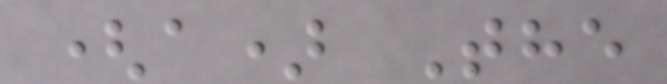(a) The
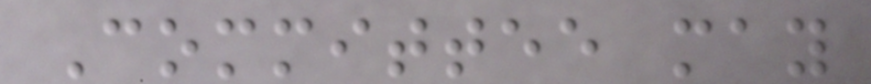Committee may
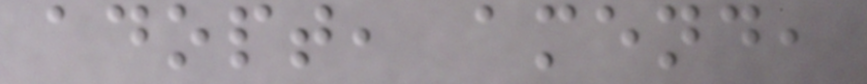adopt, amend,
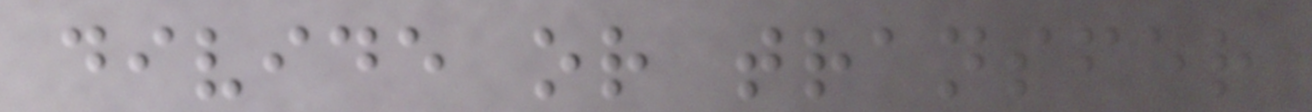divide or transfer
